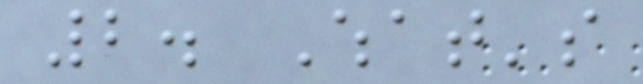2. What's
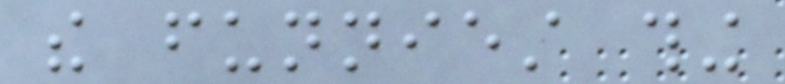the funniest thing
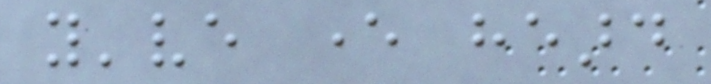you've ever heard
